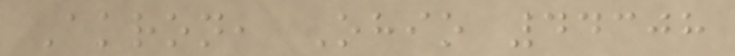Akron, Ohio 44308
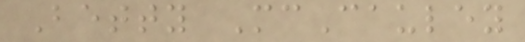Betty McCauley
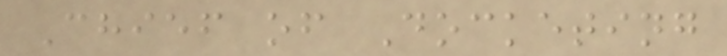Chief of Docketing
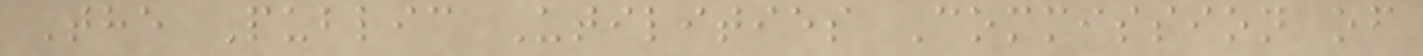The Public Utilities Commission of
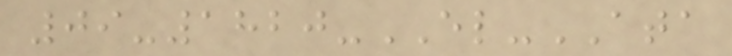09-1820-EL-ATA
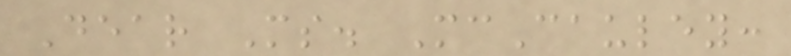Dear Ms. McCauley:
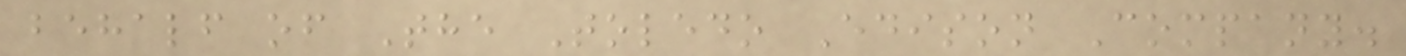behalf of The Toledo Edison Company.
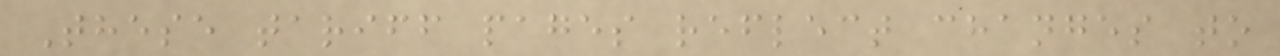These tariff pages reflect changes to
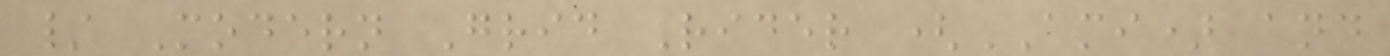/ Modern Grid Rider (AMI) and
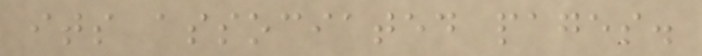its associated pages.
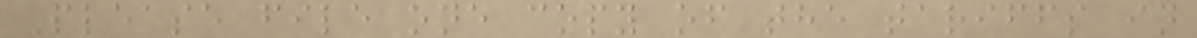Please file one copy of the tariffs in
